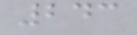243
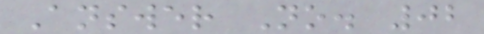Answer No. 02
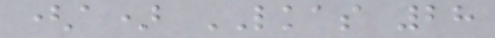(a) LKAS 28
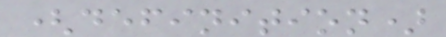(definition)
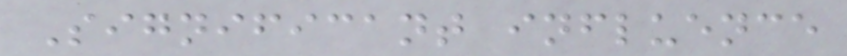Significant influence
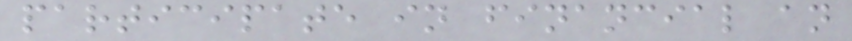participate in financial an
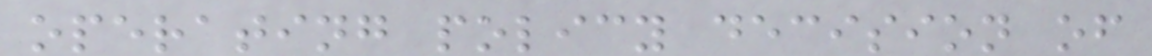operating policy decision of
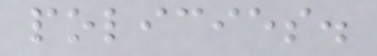policies.
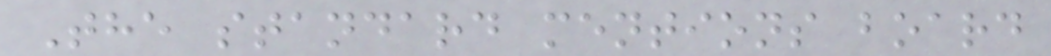The standard mentions board
